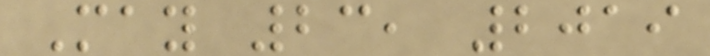May 23, 2019
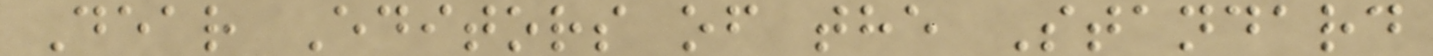Dear Editors of the Standard
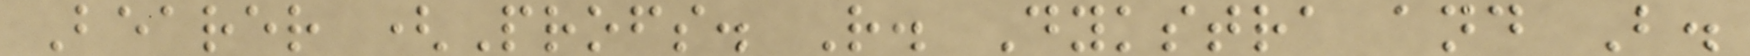Bearer (Profs. R. Dykstra and B.
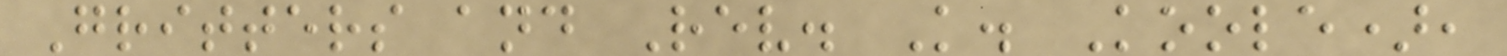Gritters and Rev. K. Koole),
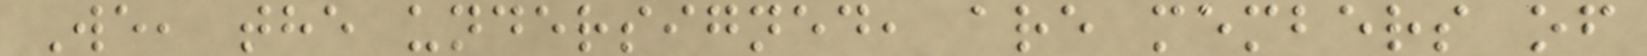We, the undersigned, are members of
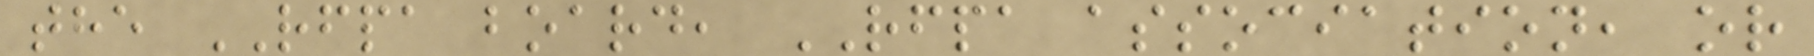the RFPA board, RFPA association, or
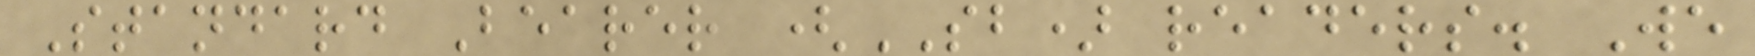Standard Bearer (SB) readers. We
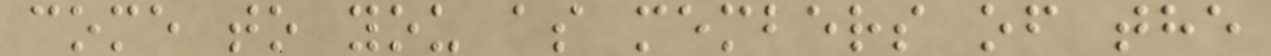come to you as members of the
